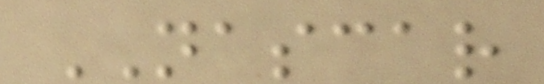NASCAR
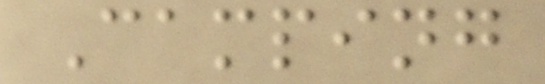Camping
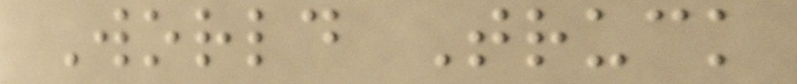World Truck
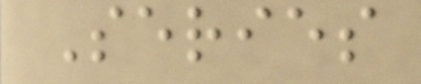Series
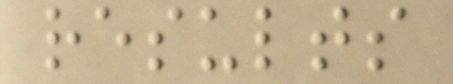results
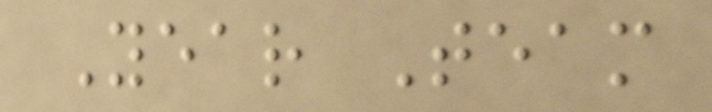Year Team
